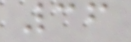36
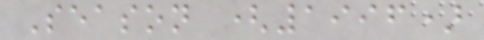Season (1996)
